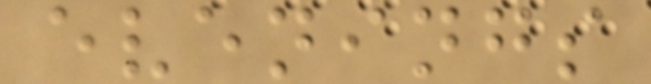evenings
